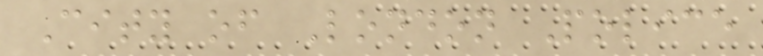City of London Police
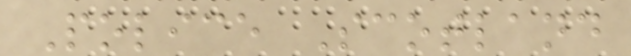Police Scotland
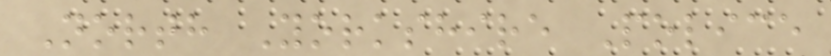North Yorkshire Police
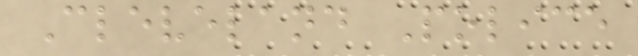Cleveland Police
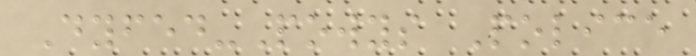Dyfed-Powys Police
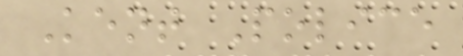Kent Police
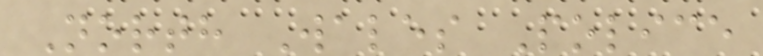North Wales Police
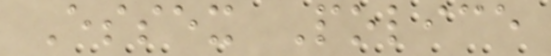Essex Police
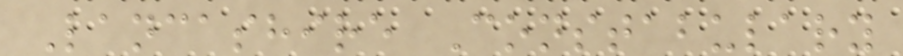Lancashire Constabulary
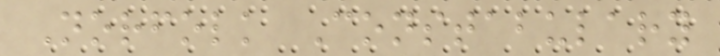Norfolk Constabulary
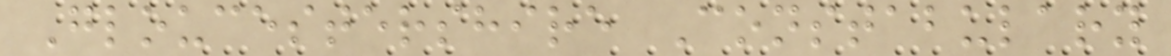Gloucestershire Constabulary
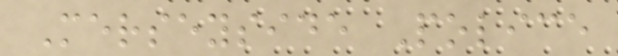Merseyside Police
